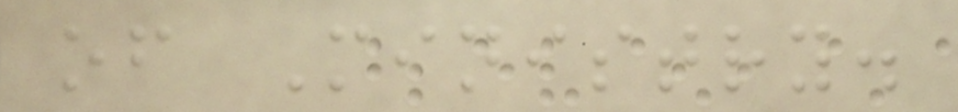of Ministry.
